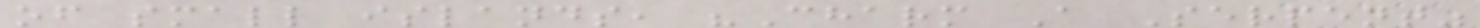of small islands, "Charm A Serpent"
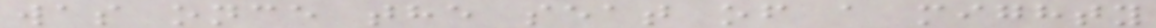was once the seat of a mighty
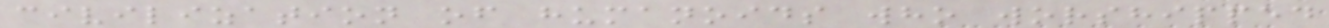civilization of humanoids who worshipped
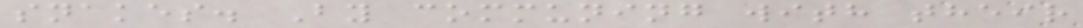snakes. By communing with their
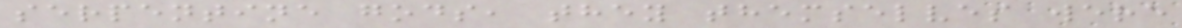serpentine gods, they themselves were
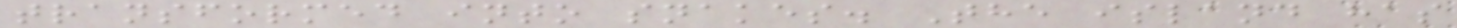transformed into snakes. The island has
